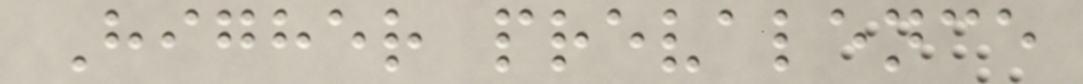Higher prevalence
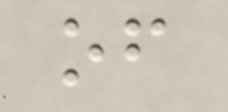of
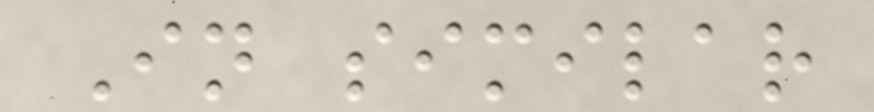In similar
